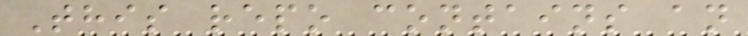This repo contains an
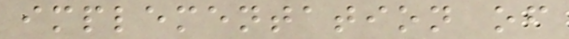implementation of
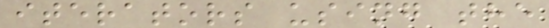iterators using the
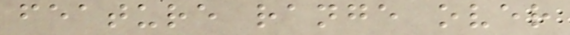feature range over
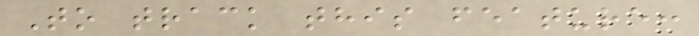To track this feature:
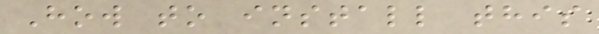How to install this
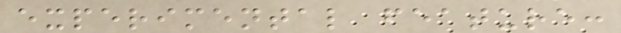experimental feature:
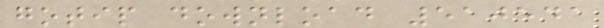gotip download 510541
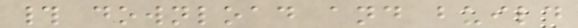# download and build
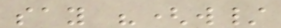say "(w/
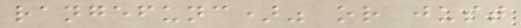rangefunc)" or just
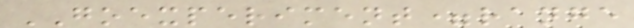GOEXPERIMENT=range
